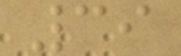39
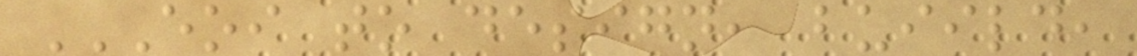EOI TO DESIGN, BUIILD,
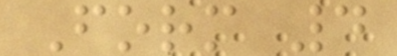Form 4
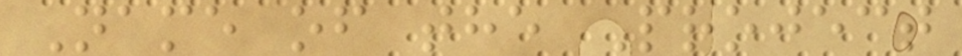Name of the Project
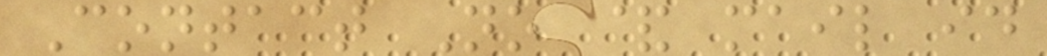Contact No & mail id
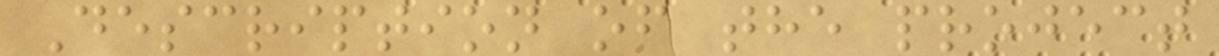Description of the project
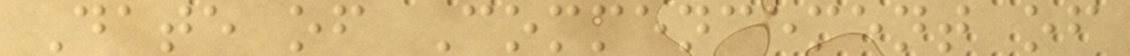Date of Commencement of
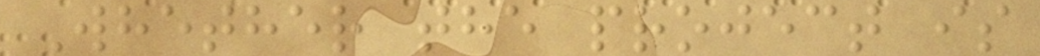Whether the project is
